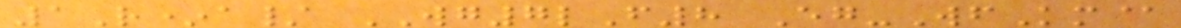1R*a/ WG7lF8 Eg-WfKm@
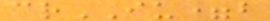crIU=b
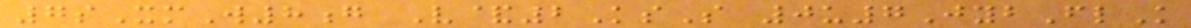7sXmW8g V&2KsS 0u7JybFlK
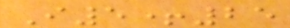I5+25
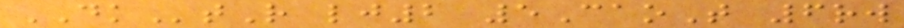DKtR lj2 5CaoT 6rw
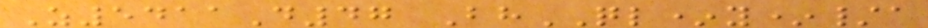Z5411D47 BhQL*y*/a
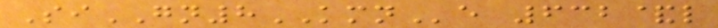SiGN8KMNe 632&l
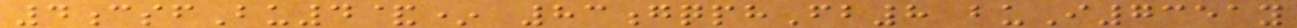4csfBu4&* 83gqphFb8 buI7351y
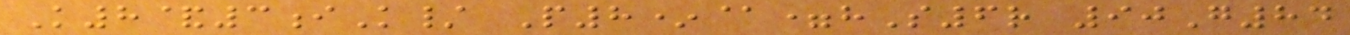K8&3iK/ P8*@=hS6r 90G84
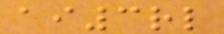ai3rl
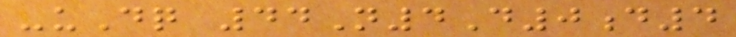-uDq 44N4D0d4
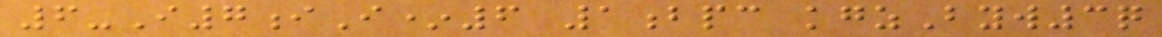6-I7iI*6 1bpc kgzByw3q
